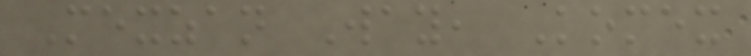Mexzan Way, Komex
